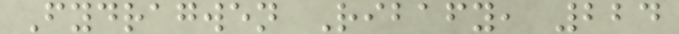Fydragwen Ribafy, 224
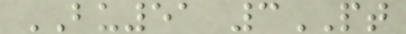BU51 3PT
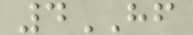4HF
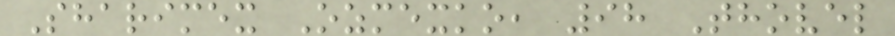Sharimex Ozmexko, 98 Thovel
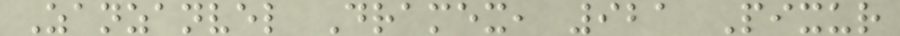Zanzanvel Dramex, 921 Pixur
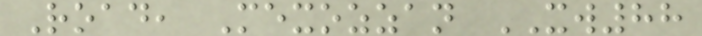Road, Mexozzan XW88
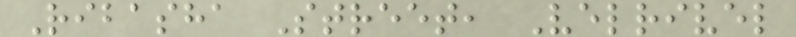Ribasha Street, Velrivel
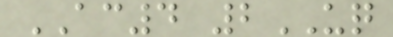AC4 2UQ
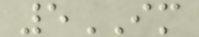5IM
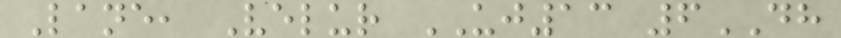Lane, Velur UJ13 6DH
